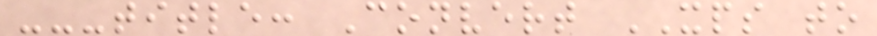---title: Convert XPS to
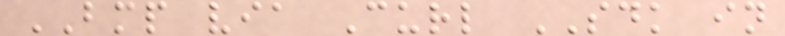BMP via Curl SDK in
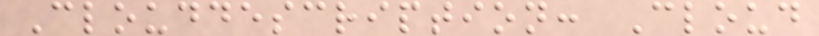Clouddescription: Cloud
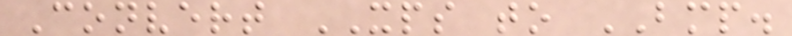Convert XPS to BMP.
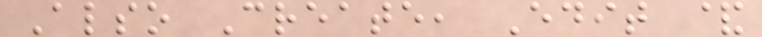Also Create, Edit &
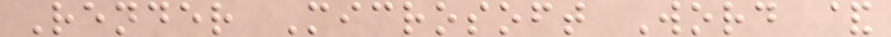Render Microsoft Word &
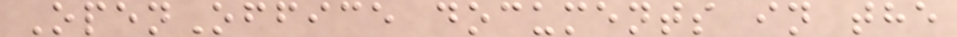OpenOffice documents in the
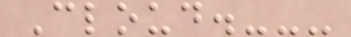Cloud.---
